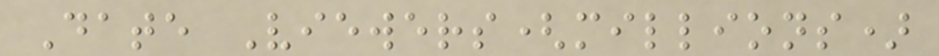Date Viewers(millions)
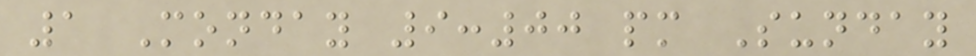1 Monday 9:00 pm Sunday
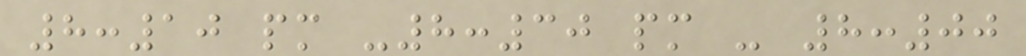8:10 pm -8:30 pm - 8:00
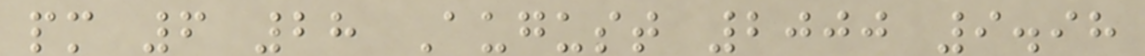pm 6 28 August 2000 9.98
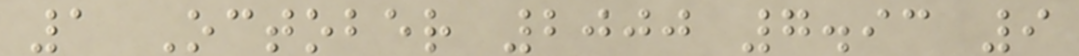1 October 2000 7.93 9
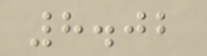8.02
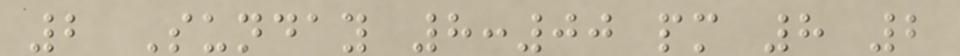2 Sunday 8:00 pm 8 2
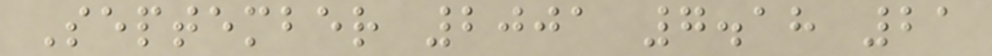September 2001 7.18 21
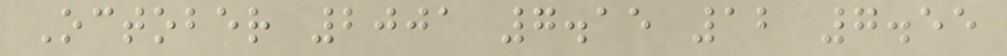October 2001 7.15 12 7.55
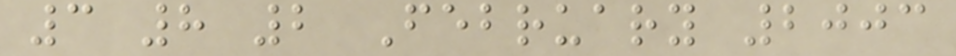3 8 2 February 2003
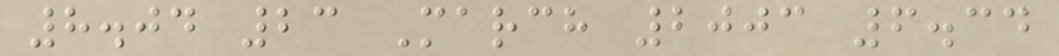8.04 23 March 2003 6.34
